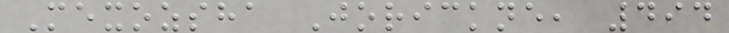Mexozsha Jorickne, 494
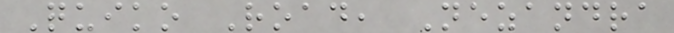Quiko Road, Nezandra
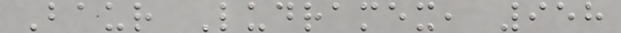Baur Ludramex, 958
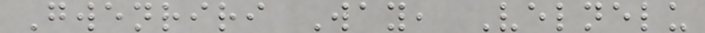Gwenriri Way, Velnelu
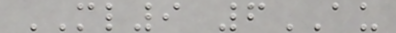ML9 6AU
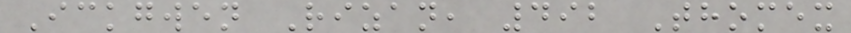Ickgwen Rizan, 492 Thomex
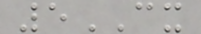5CX
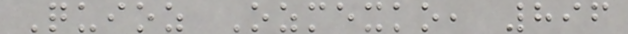Quioz Ozmexko, 896
